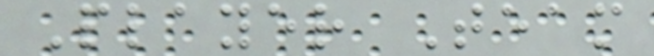Player Team
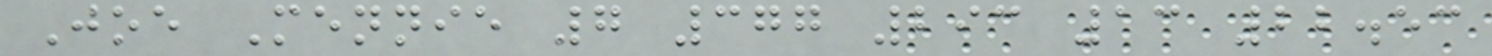Joe Mennie 7 377 293 13 22.53
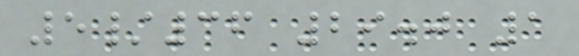5/36 29.0 1
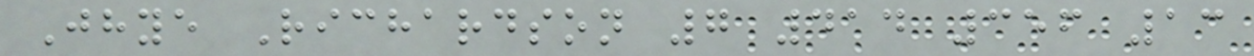Jhye Richardson 7 414 356 13
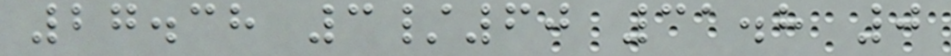27.38 3/60 31.8 0
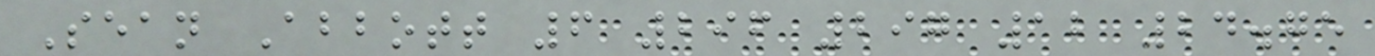Sean Abbott 6 296 297 12 24.75
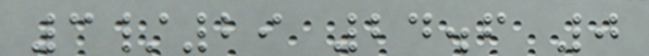3/29 24.6 0
